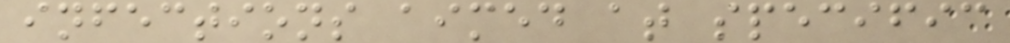infections aimed at specific
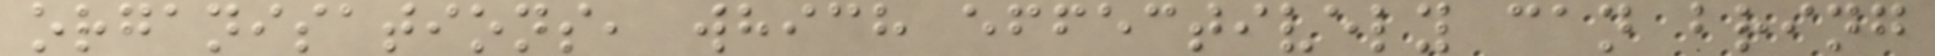organisations, which effectively can bring
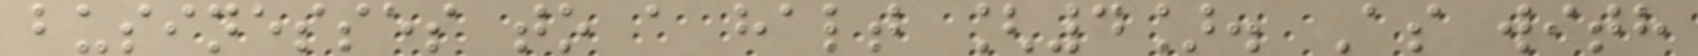businesses to a halt [4]. As with
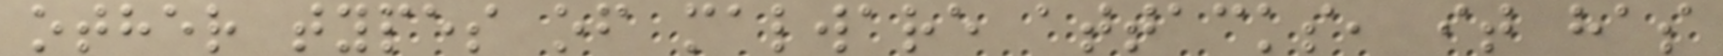other types of malware attacks, it has
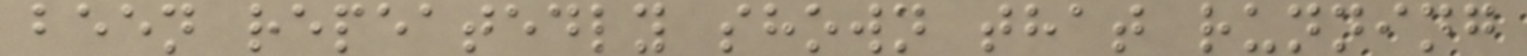been repeatedly shown that running
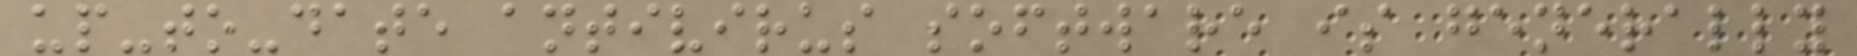up-to-date antivirus software is generally
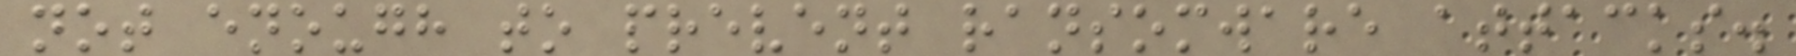not enough to prevent ransomware attacks.
